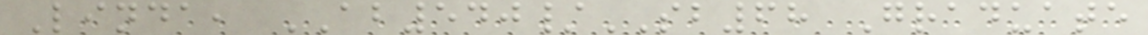Linda, AB540/SB68 Graduate
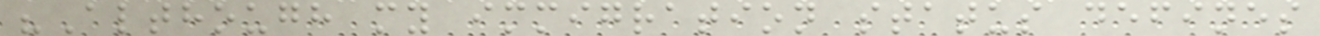"Although my immigration status defines
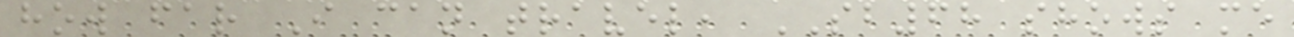how far I can travel, SB68 shows me
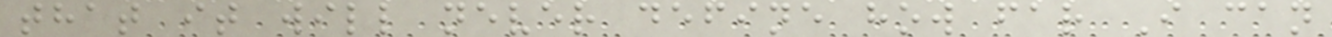that it will never define how far I can
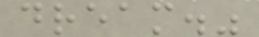dream."
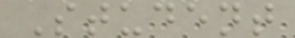Student
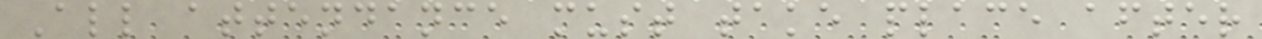All attendance must take place after
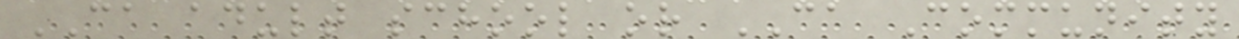CA adult school or CA Community
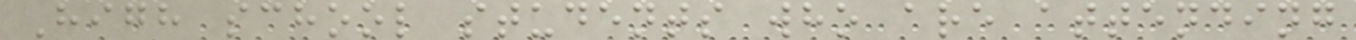High school students who are attending
